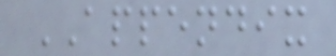APPENDIX
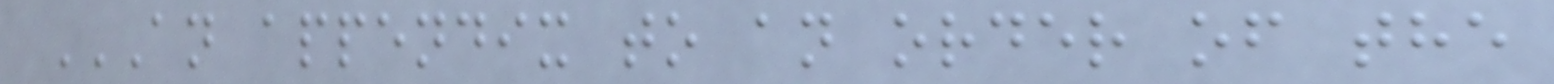AN APPENDIX TO AN ORDER OF THE
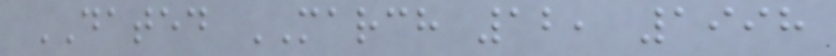DATED MARCH 12, 1998
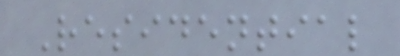Residential
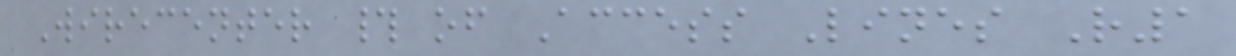Wirecenter # of Access Lines R1
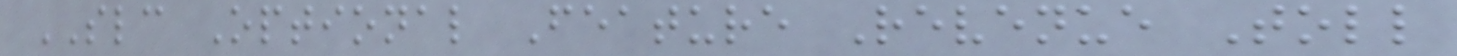SLC Optional Feature Revenue Toll
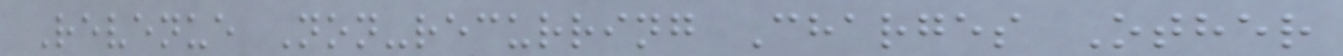Revenue Non-recurring Charges Other
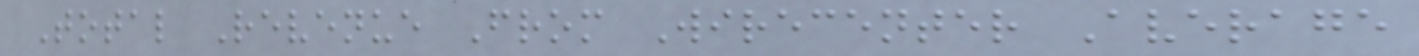Total Revenue From Wirecenter Average
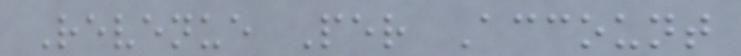Revenue Per Account
